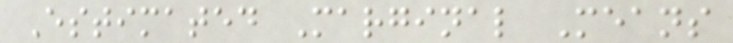Estimated Marginal Means
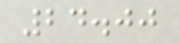24.00
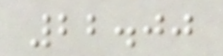22.00
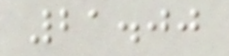21.00
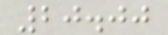20.00
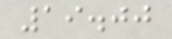19.00
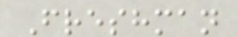Freshman
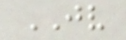JV
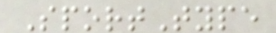SportType
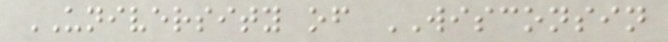UNIVERSITY of WISCONSIN
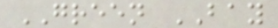GREEN BAY
